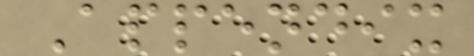Appendix
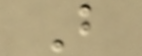B
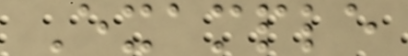Example
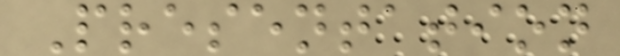Presentation
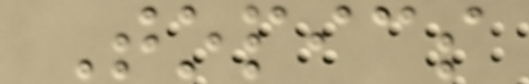Topics
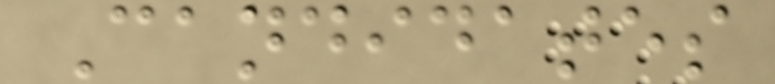Candidates
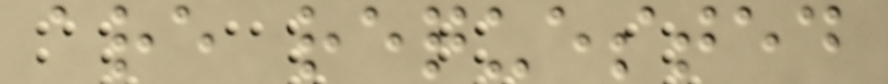are requested
